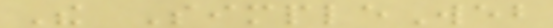The SimpleWeb
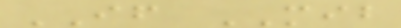IF MIB
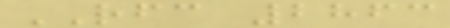RFC 2863
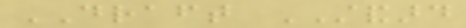DRAFT STANDARD
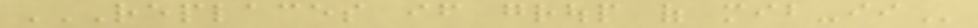REPLACES IF GROUP OF MIB-II
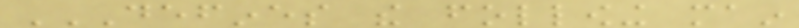DEFINES THE FOLLOWING MAIN
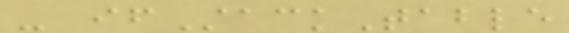- ifStackTable
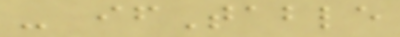- ifTable
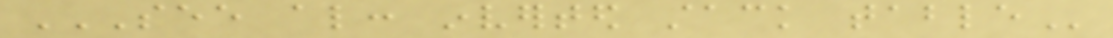SEE ALSO: INVERTED STACK TABLE
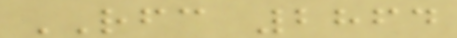RFC 2864
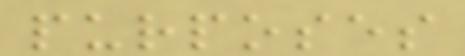purposes
